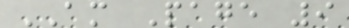AM Page 9
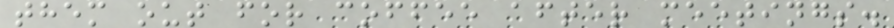them out for coffee after meetings.
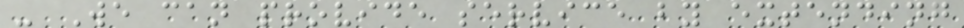- We can provide service by extending
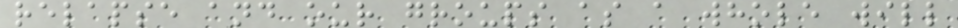relapse and our groups as a whole will
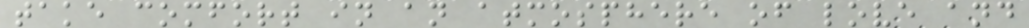take comfort in an atmosphere of love and
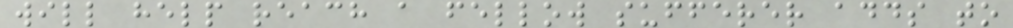will help reach a fellow sufferer adds to
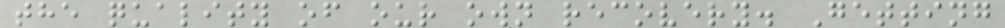the quality of our own recovery. Getting
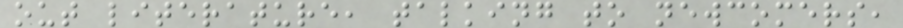out literature, talking to newcomers,
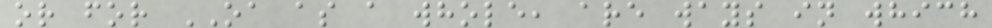or for OA as a whole, are ways in which
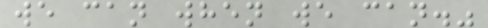we can when we can."
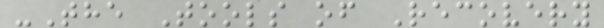-The Tools of Recovery
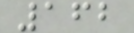162
